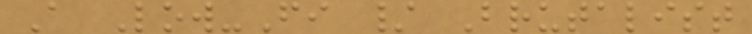A Low-Fi / Brutalist
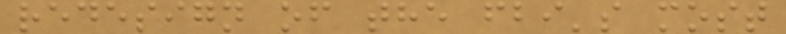redesign of the fbi's most
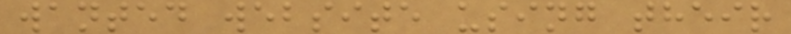wanted website using their
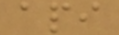api
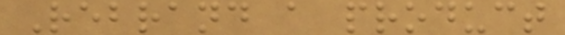Rebrand a product
